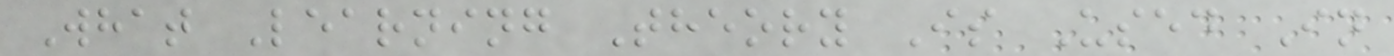What Learning Theory Is Used In
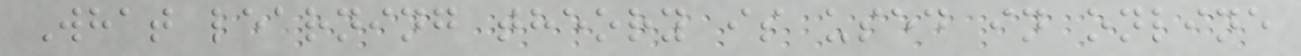What learning theory is used in online
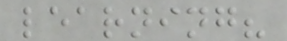learning?
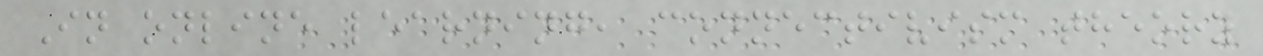In online learning, connectivism theory
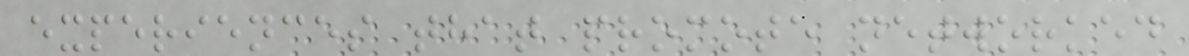experiences that promote networked
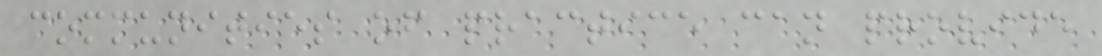communities of practice can provide
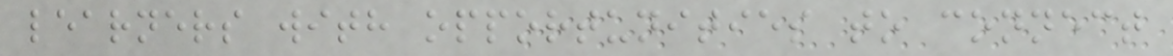learners with opportunities to connect
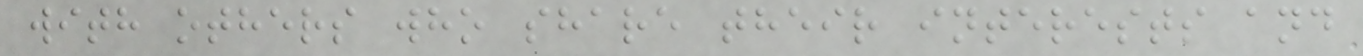with others who share their interests and
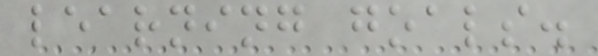learning goals.
